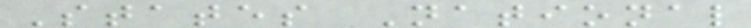States National
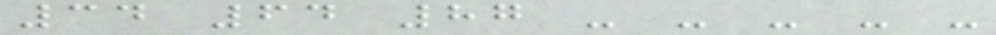34 64 87 - - - - -
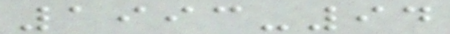1993-94
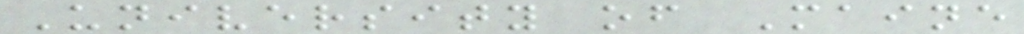University of Maine
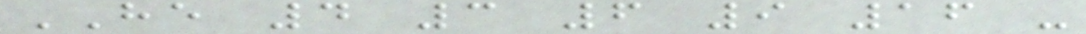HE 4 3 6 9 16 -
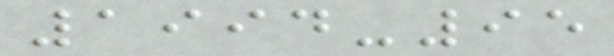1994-95
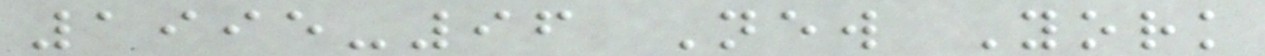1995-96 New York
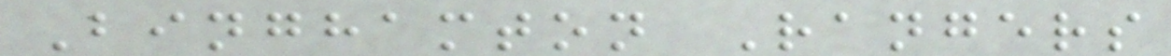Binghamton Rangers
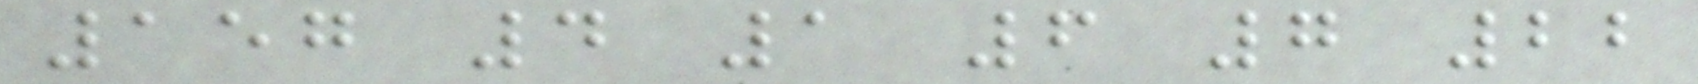157 4 1 6 7 22
